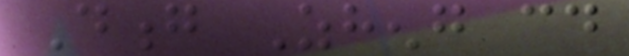Dong Zheng could
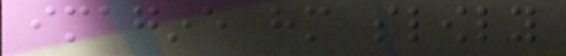imagine him slowly
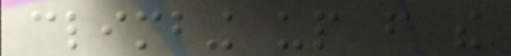climbing up from the
